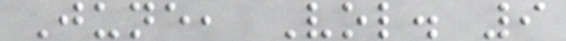June, Vol. 9
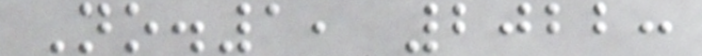No.1, 2022:
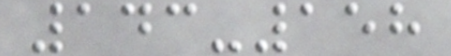143-158
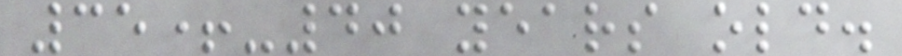35+-40 years old.
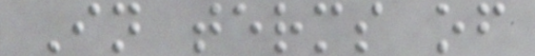In terms of
